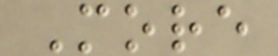More
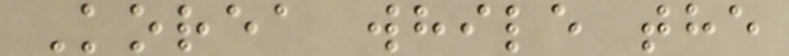Korea while the
